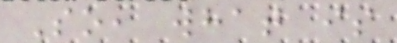So, what is
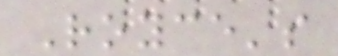Royce's
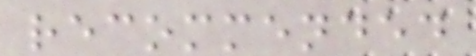recommended
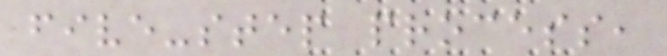five-step process,
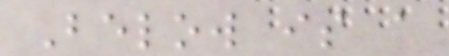Below is a
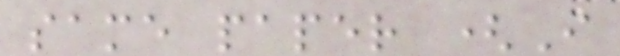same paper (I
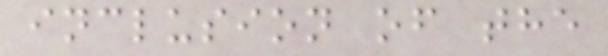inclusion of the
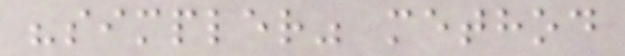"simpler" method
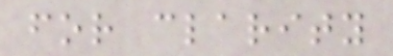for clarity
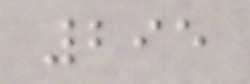295
